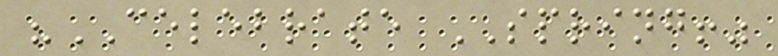"CELEBRATE SPRING!"
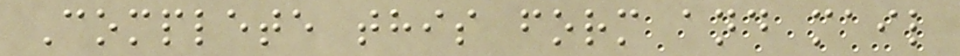Complete this form and mail
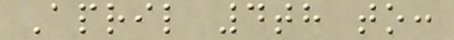April 4th to:
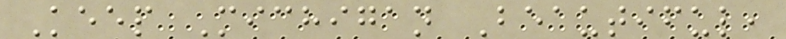Keep Michigan Beautiful,
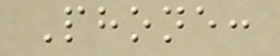Phone:
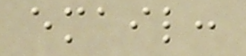email:
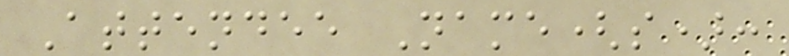Attendee Name(s):
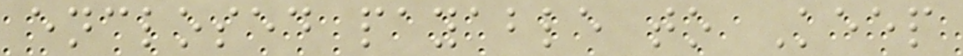enclosed payable to Keep
